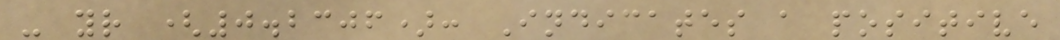- yr (0.2306): Indicates a positive
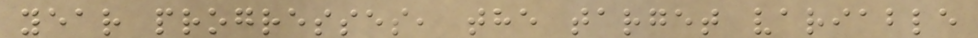year progresses, the target variable
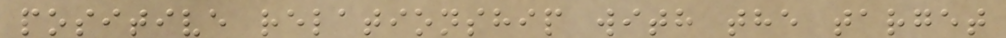positive relationship with the target
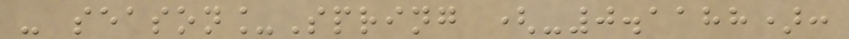- season_Spring (-0.1188):
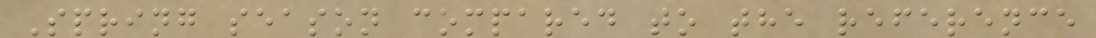Spring season compared to the reference
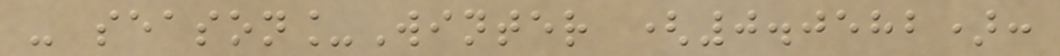- season_Winter (0.0582):
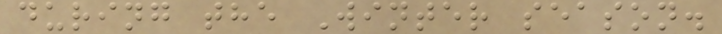during the Winter season.
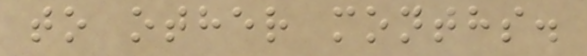to other months.
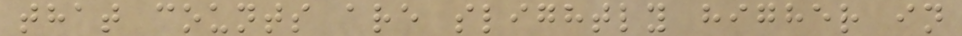that counts are slightly higher in
